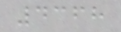4368
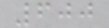600
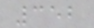352
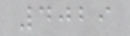4029
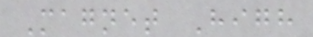Magnet High
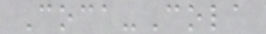Coca-Cola
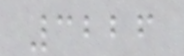3226
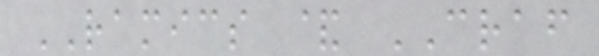RAMICS & CRAF
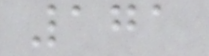171
